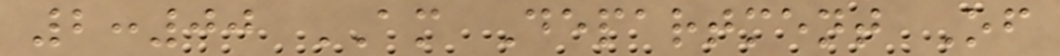2:00 AM Department Of
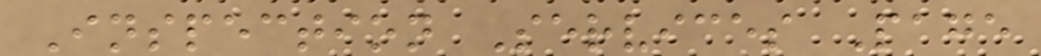Inspection Services Page
